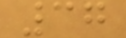37
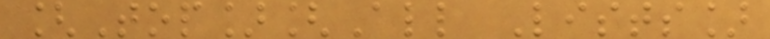[Top][All Lists]
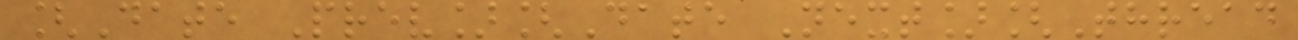[Date Prev][Date Next][Thread
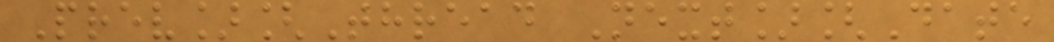Prev][Thread Next][Date
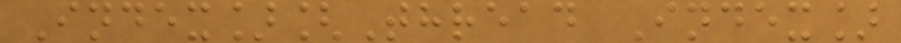Index][Thread Index]
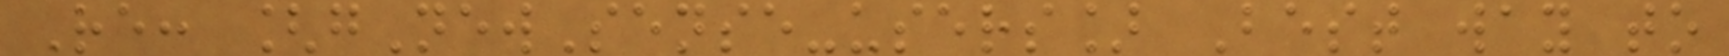Re: [gNewSense-users] Best way to
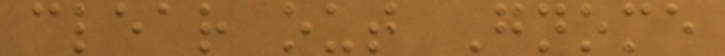clear out Gnome
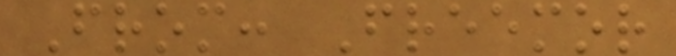From: Freemor
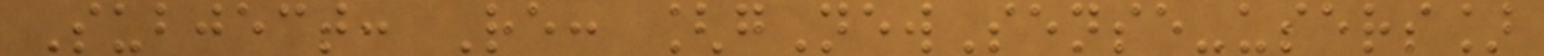Subject: Re: [gNewSense-users]
